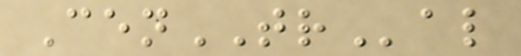CenTRal
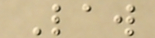Law
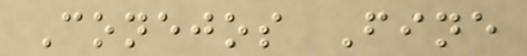Conejos Fine
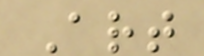Art
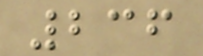236
